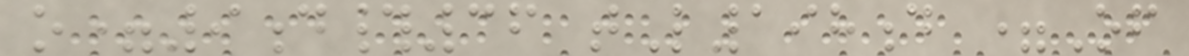o=9d#36 tL198d =Of
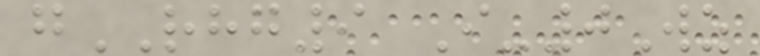gRHG9 I-0Wz
